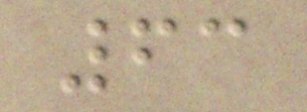63
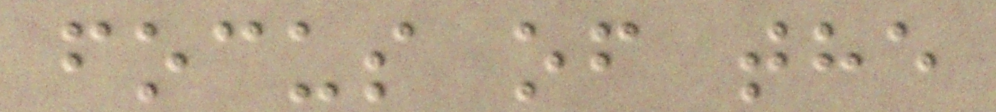focus of the
